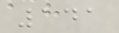141
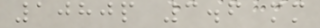1080p 3.6 mm
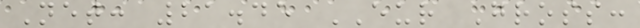Net: 21.45 EUR Gross:
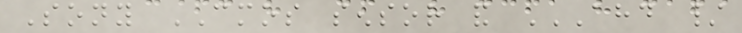Sony CMOS sensor and AHD /
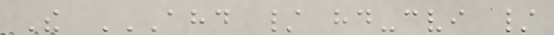The AHD / HD-CVI /
